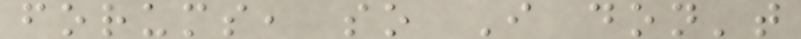forums, so I don't
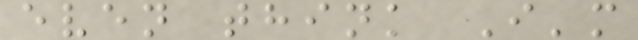even think I'm
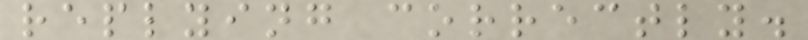replying correctly.
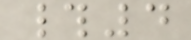#4
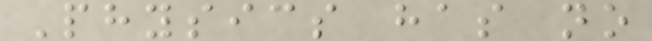Physics has no
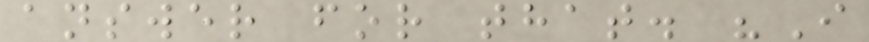answer for that. "I
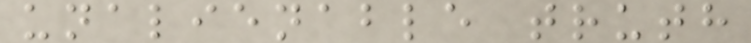unalienable truth
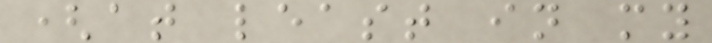(at least in my
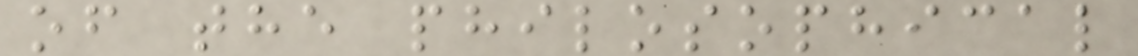of the philosophical
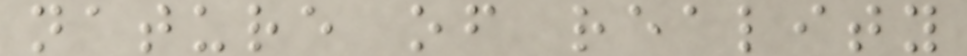nature of reality
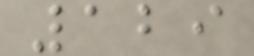129
